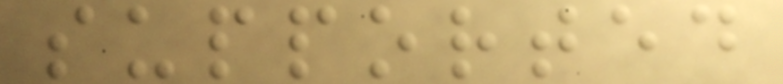supported
